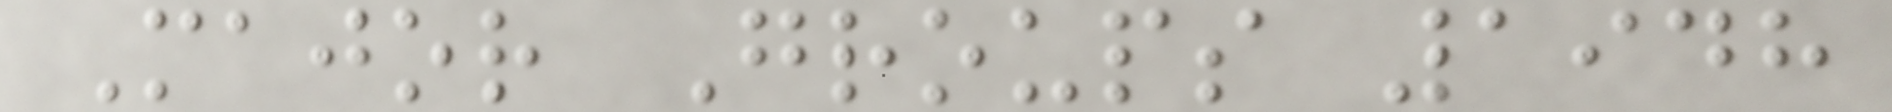Major Groups 1948
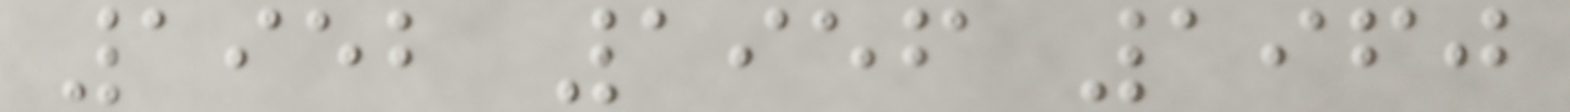1952 1956 1960
